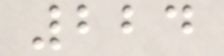224
